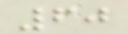60
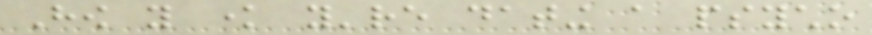How you know you're dating a psycho
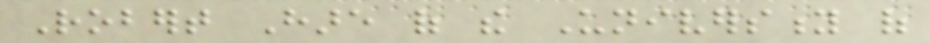Robert Hare of the University of
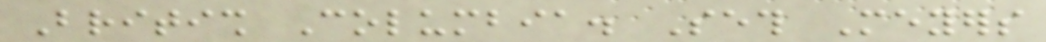British Columbia. Seth Meyers
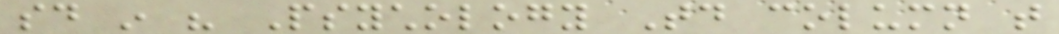said in his Psychology Today column that
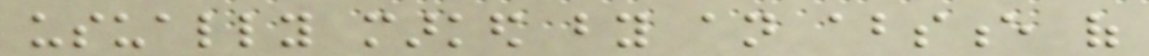usually marked by an absence of
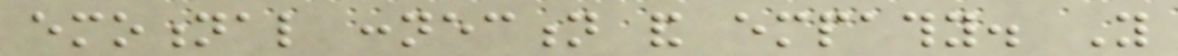emotional connection and empathy. You
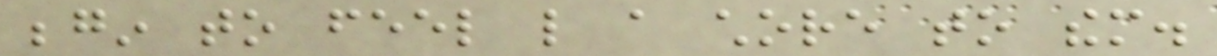begin to feel like a chore to them.
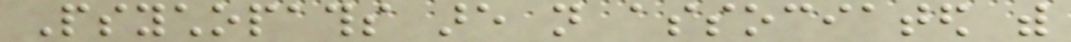Psychopaths are not associated with
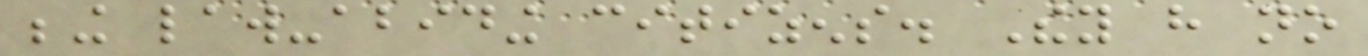being law-abiding citizens. They have no
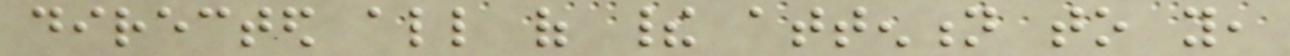directed all of their attention to you,
